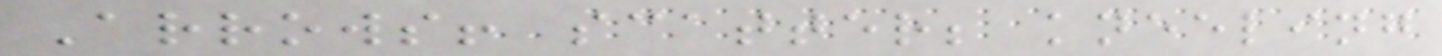Arrows! scatter; kneeling
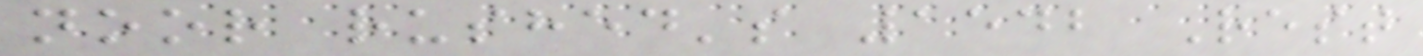noor rushed's 1542 Rest
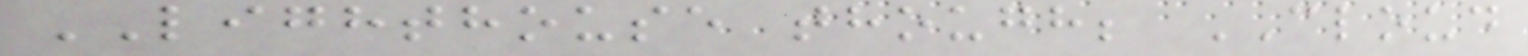LIGHTHOUSE though; CLOUD
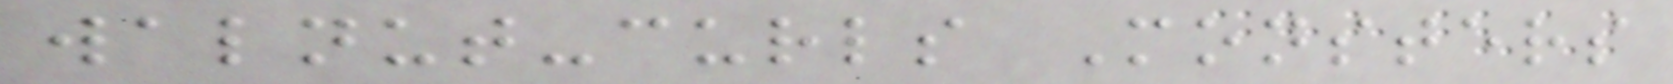walnut-curls Monsters
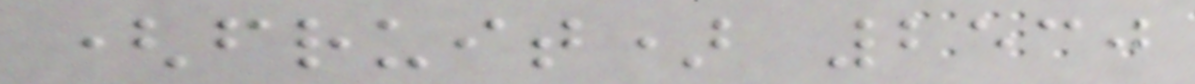(fruit) 2530
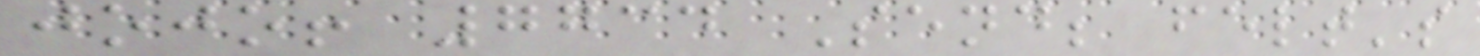jojo! 7734 Send; felt's
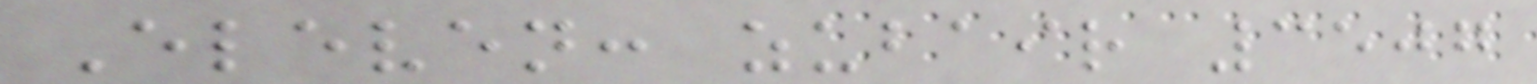Eleven: zubair 3507
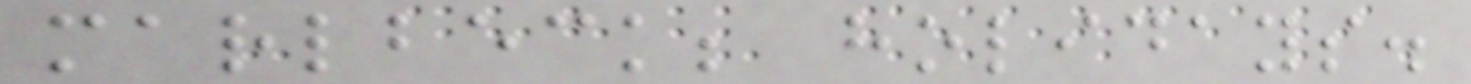marlbeck; holidays.
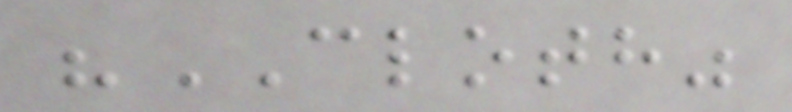"CLOTH"
